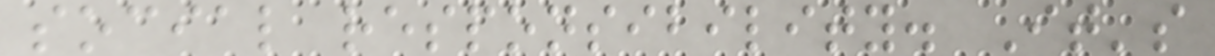social responsibility. It's
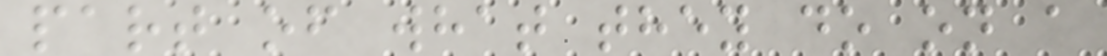part of what they do on a
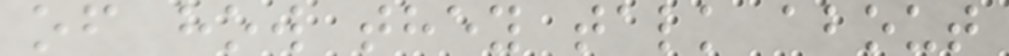of how they talk about
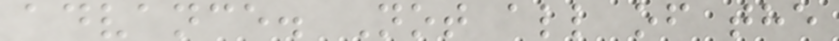advance. Not all of the
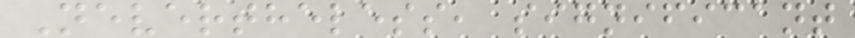Nevertheless, significant
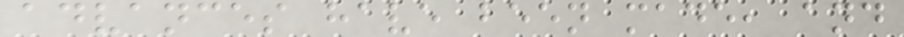advances have been made, and
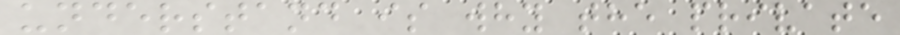understand is why the private
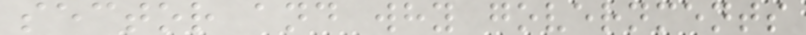sector and why governments
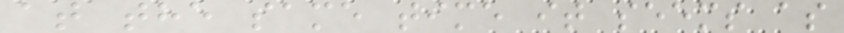at the same time it seems as
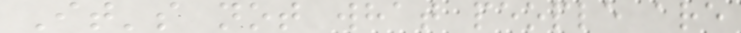It's not what people are
